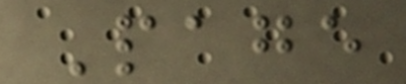Page
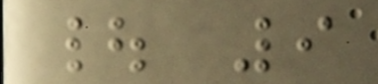| 9
